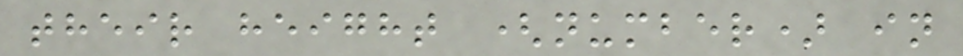their height (number) in
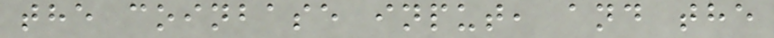the coinbase input, and the
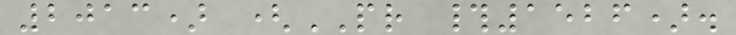2013) (PR #1526).
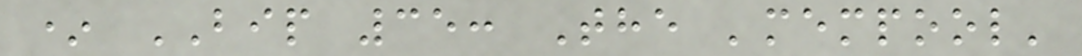* BIP 35: The 'mempool'
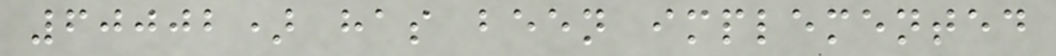60002) has been implemented
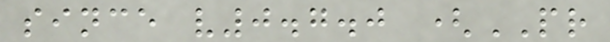since v0.7.0 (PR
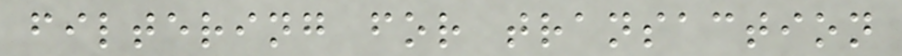filtering for transaction
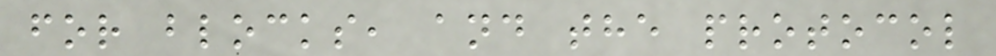for blocks, and the protocol
